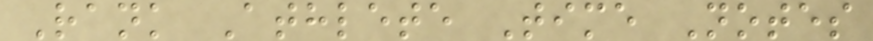Rank Athlete Time Notes
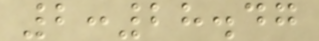2:28.47
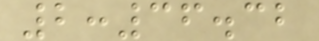2:36.32
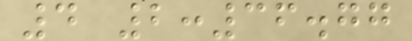4 2:36.77
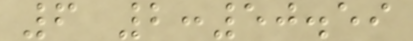6 2:50.59
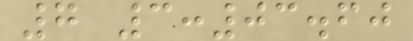7 3:03.60
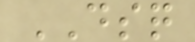DSQ
